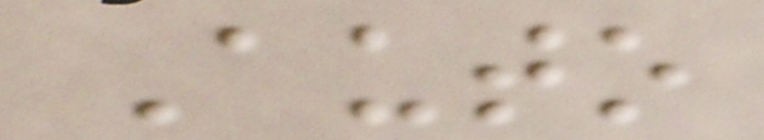Auto
